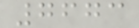7673
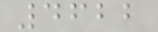4622
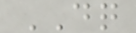DQ
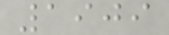1909
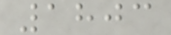1803
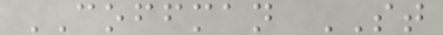COFFMAN ST
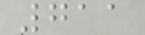711
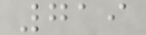719
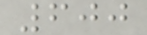600
